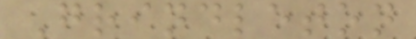Grindleton
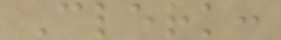Clerk:
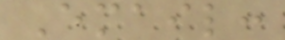Email:
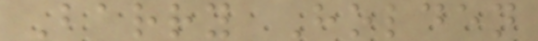Barry Holden
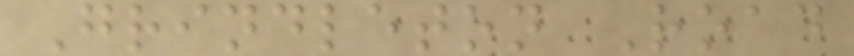Grindleton Road
